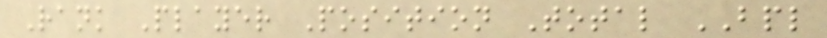Rank Player Position Total BPL
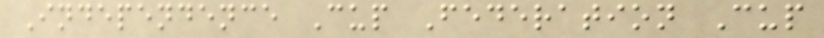Independence Cup Federation Cup
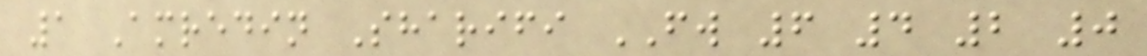1 Amredin Sharifi FW 6 4 2 0
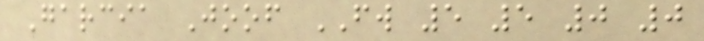Garcia Joof FW 5 5 0 0
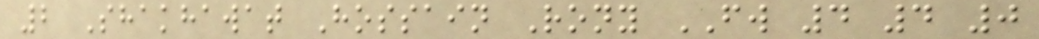2 Shakhawat Hossain Rony FW 4 4 0
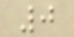0
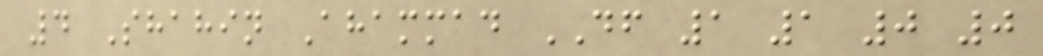4 Shahin Ahammad DF 1 1 0 0
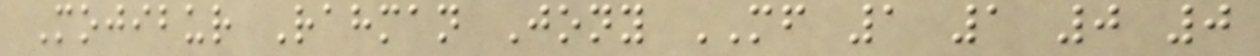Mojibur Rahman Jony MF 1 1 0 0
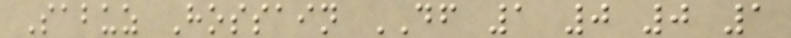Sabuz Hossain DF 1 0 0 1
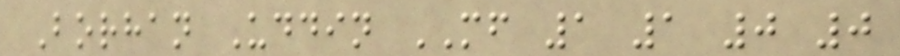Borhan Uddin MF 1 1 0 0
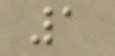1
